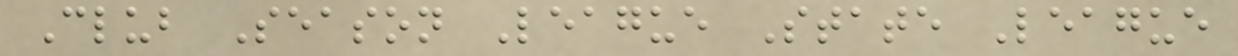Club Season League State League
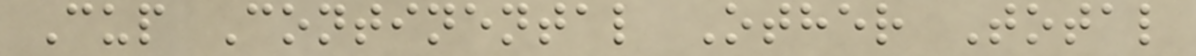Cup Continental Other Total
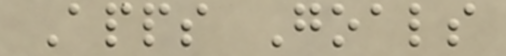Apps Goals
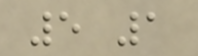5 1
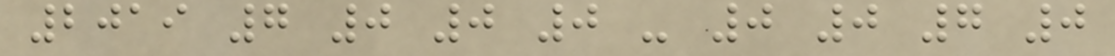2019 7 0 0 0 - 0 0 7 0
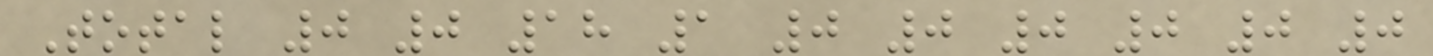Total 0 0 18 1 0 0 0 0 0 0
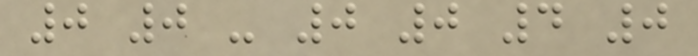0 0 - 0 0 4 0
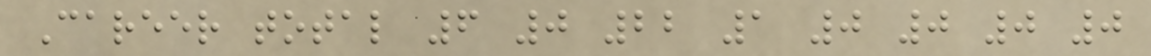Career total 6 0 22 1 0 0 0 0
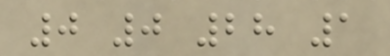0 0 28 1
